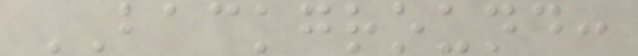BACKGROUND:
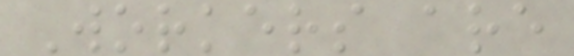Workers are
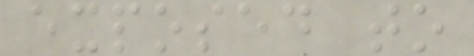exposed to
